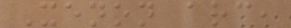Xenon arc,
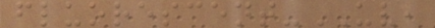fluorescent-UV,
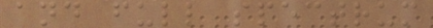and full spectrum
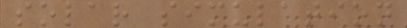solar simulation
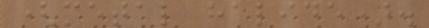(metal halide).
